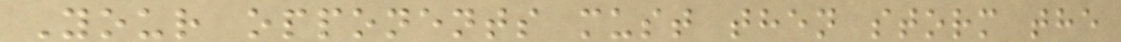Your opponents must then storm the
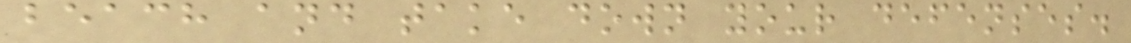beach and take down your defenses.
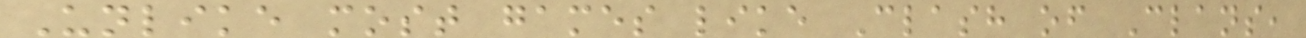Unlike most games like Clash of Clans,
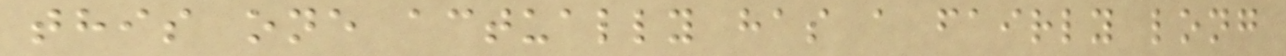this one actually has a fairly long
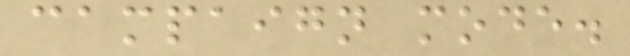campaign mode.
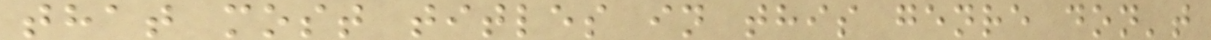that most titles in this genre don't
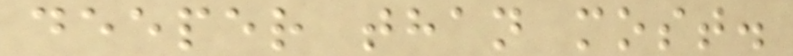deeper than most.
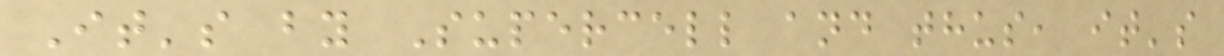It's by Supercell and thus, it's
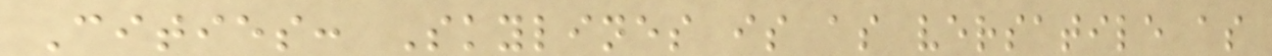Cities: Skylines is as versatile as
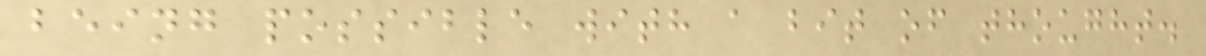being possible with a bit of thought.
